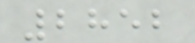2852
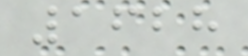1628
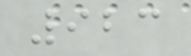923
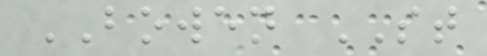BOWEN ST
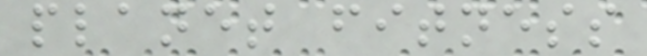planet fitness
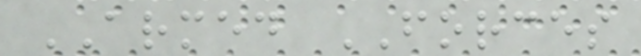ARMED FORCES
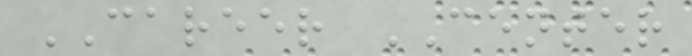CAREER CENTER
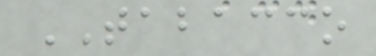TABACCO
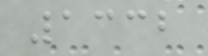1332
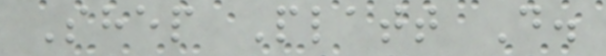Shep Platt D.
